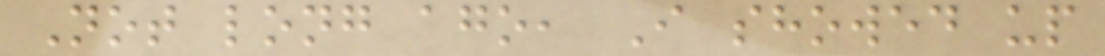Not long ago, I showed up
